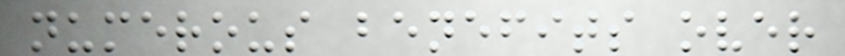numerous benefits over
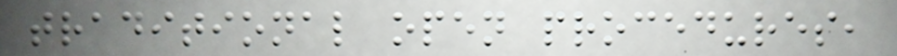traditional open procedures,
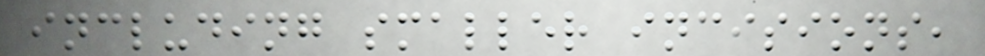including smaller incisions,
